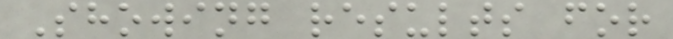Showing results for
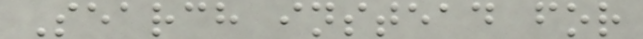Search instead for
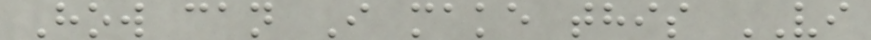How can I make this VI
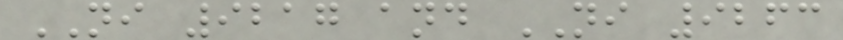NI 9217 and NI 9263
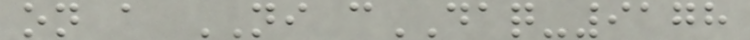on a NI cDAQ-9178
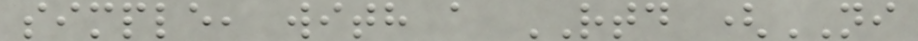simple, with a RTD (NI
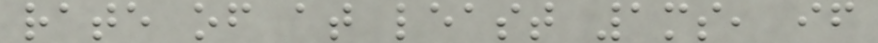rate of at least 1ms, if
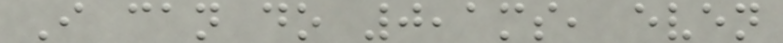I can do 0,1ms, even
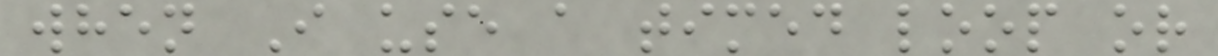when I use a timed loop or
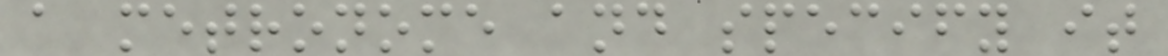a metronome and specify it
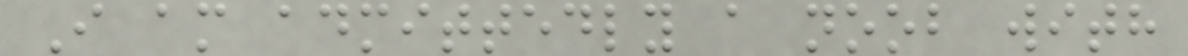I am admittedly a noob with
